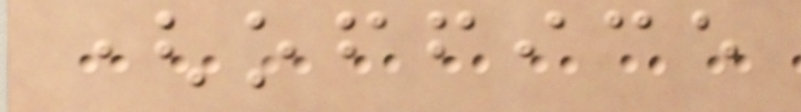(office
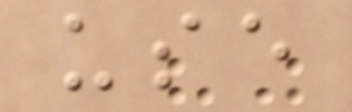use
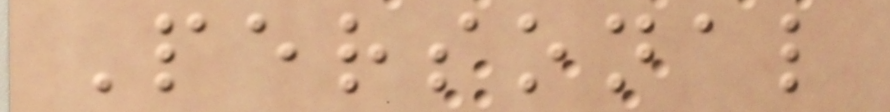Personal
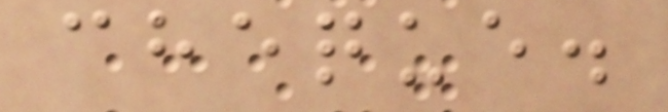cheque.
